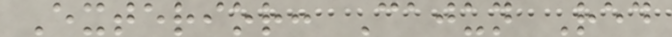Exterior: Cajun Red
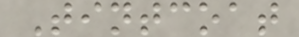Tintcoat
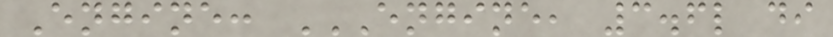Engine: ENGINE, 3.6L DI
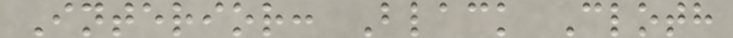Interior: Black Cloth
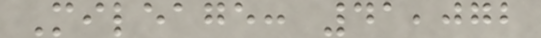Mileage: 41,072
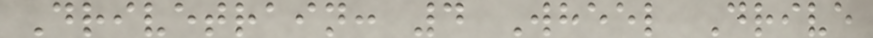Drivetrain: 4 Wheel Drive
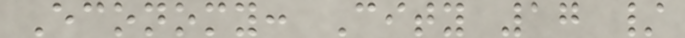Economy: City 17 /
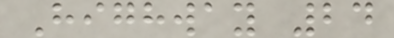Highway 24
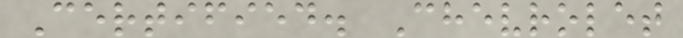Certified. Chevrolet
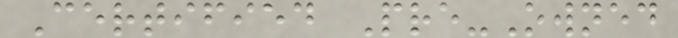Certified Pre-Owned
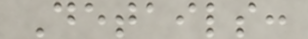Details:
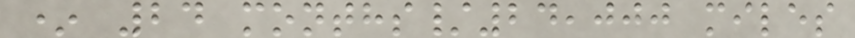* 24 months/24,000 miles
